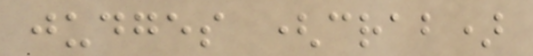judges (crab)
